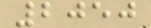2050
